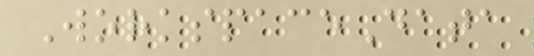WorkspaceData
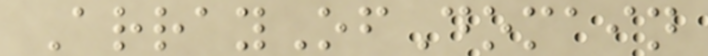ArrayOfDomain
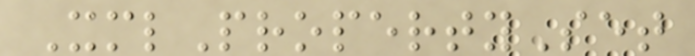XmlPropertySet
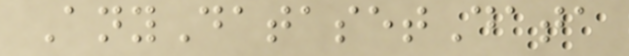AnyDatasetData
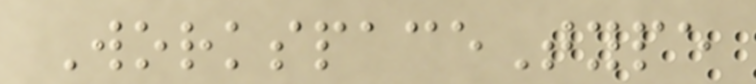WorkspaceType
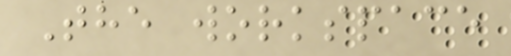The workspace
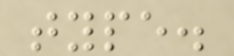type.
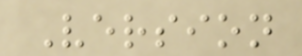Version
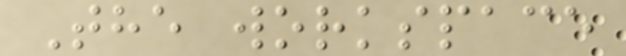The workspace
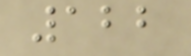122
